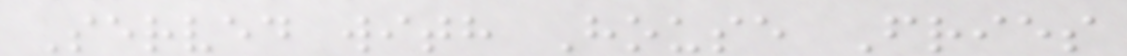Served with House Fries
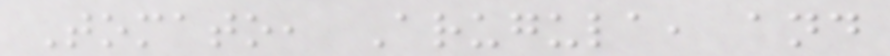Tomato, Arugula, and
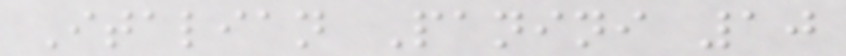Italian Panini 10
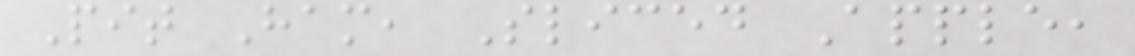Pit Ham, Sliced Apple,
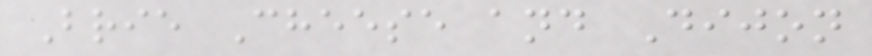Brie Cheese and Dijon
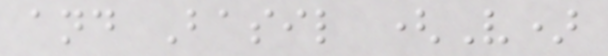and Basil (V)
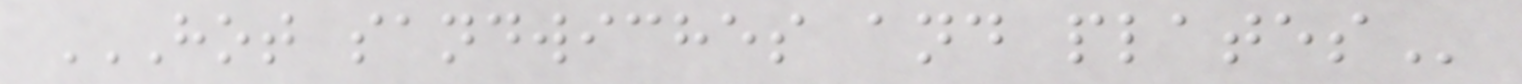HOT SANDWICHES AND PLATES
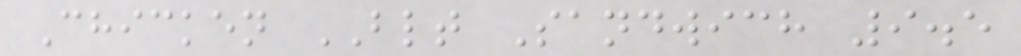Chicken BLT Sandwich 9.5
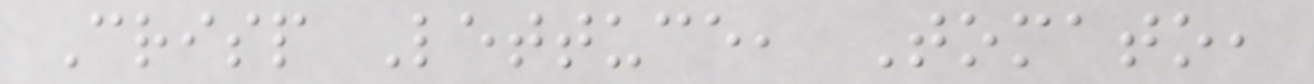Crisp Lettuce, Tomato,
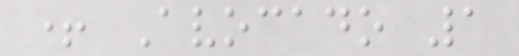+ Avocado 1
